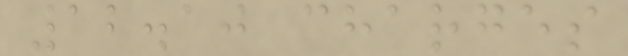12.10 charges
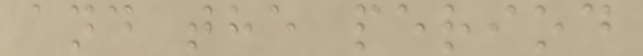and the period
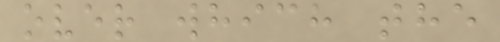over which the
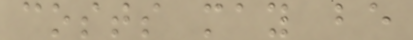costs may be
